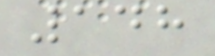148
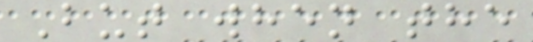But when the
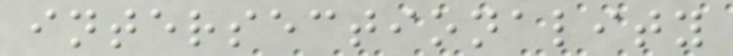intersectionality
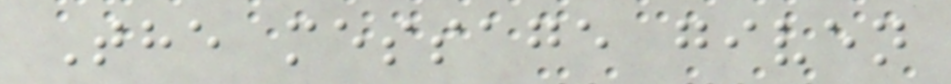The message given
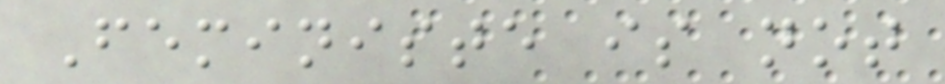Feministe is not
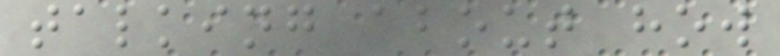talking about how
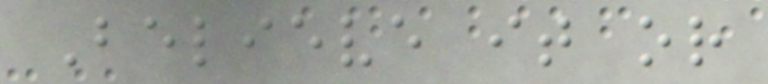Believe it or
